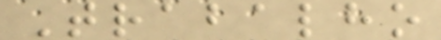Trabalho
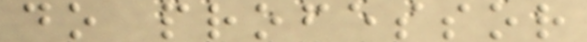do professor
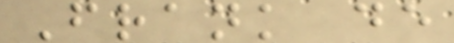Frank de
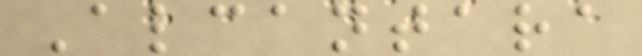Alcantara
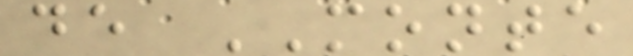de MONTE
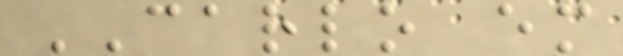CARLO em
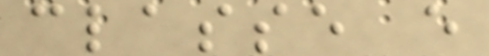classe e
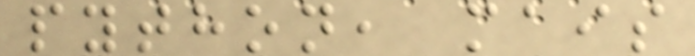python, mais
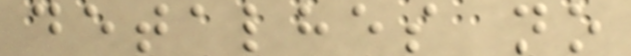detalhes no
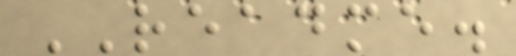README.
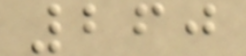260
